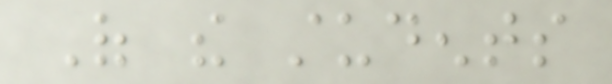Of the students
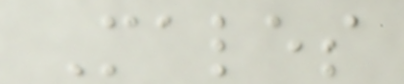Males
